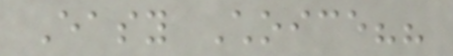Easy Choice??
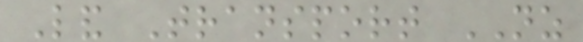Land Transport NZ
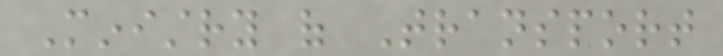Ministry of Transport
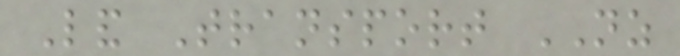Land Transport NZ
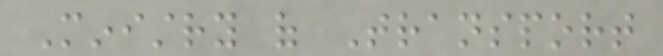Ministry of Transport
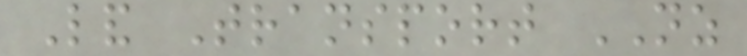Land Transport NZ
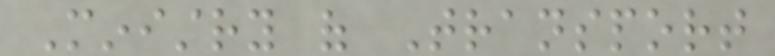Ministry of Transport
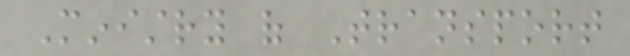Ministry of Transport
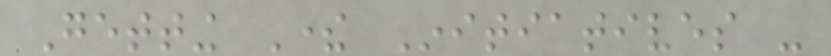Getting There Initiatives -
